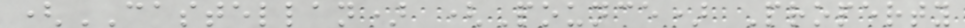(CASTELLAN) (Pounce) Property
